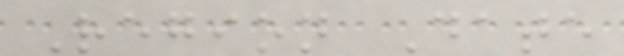Region Date
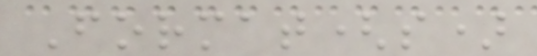Format(s)
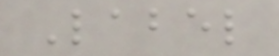Label
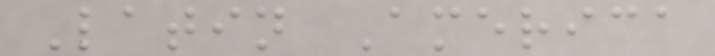Latin America
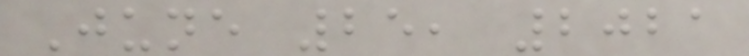June 25, 2021
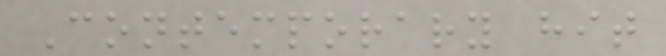Contemporary hit
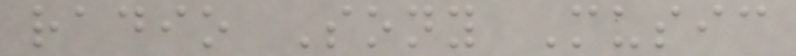radio Sony Music
